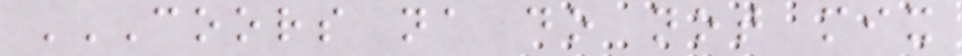COORS NA DO NOT MIX
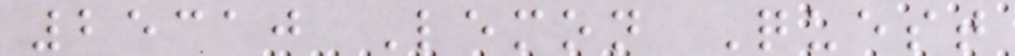25310 Lemon Quest
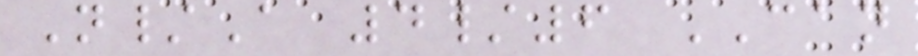N/A 4/6 CAN
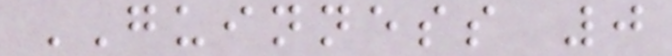GUINNESS 0
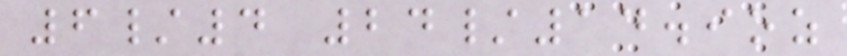6/4 24/14.9oz
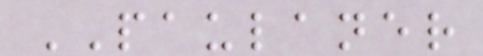PAULANER
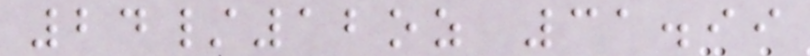24/12oz 31.99
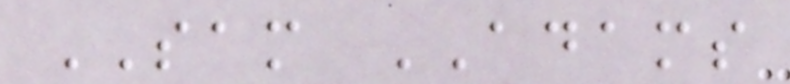SAM ADAMS
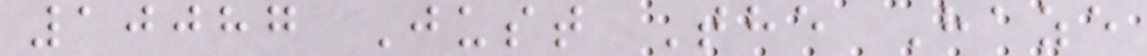10087 Just The Haze
